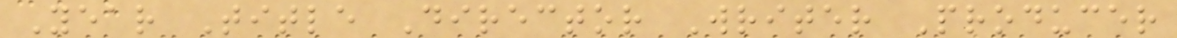Year Title Director Writer Producer
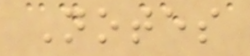Notes
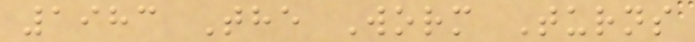1983 The Worm Turns
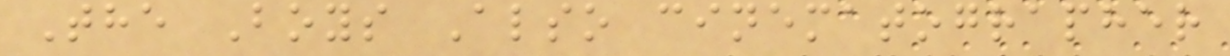The Boys Also cinematographer
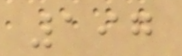197
